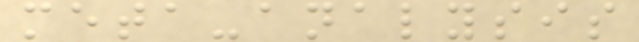meta-analysis
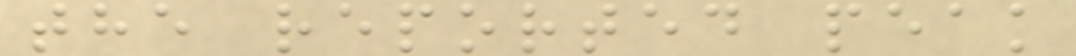the reported peak
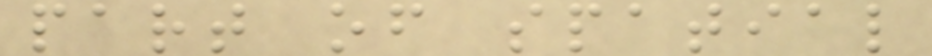part of spatial
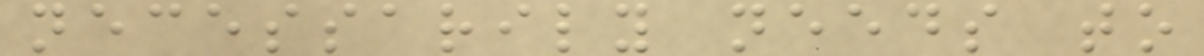necessarily needs to
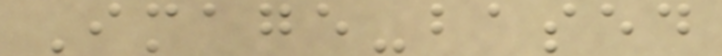Image-based
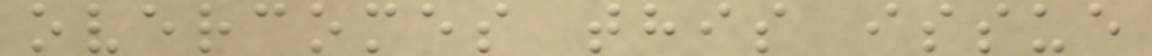overcomes this issue
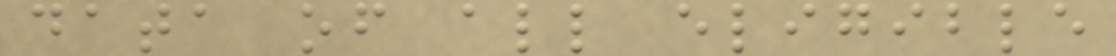data of all eligible
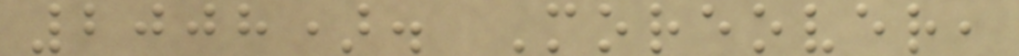2008). Moreover,
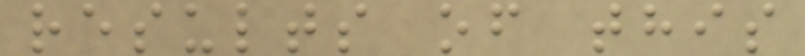results of this
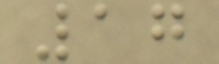17
